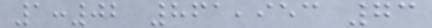1:02 861,953 73
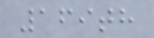169th
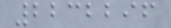2232296
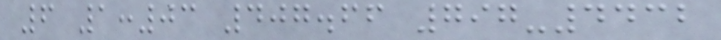6 1:03 407.66 797-4432
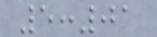5:01
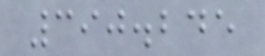390.245
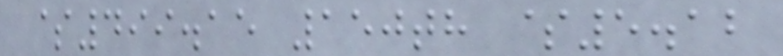$499.15 150th $5.12
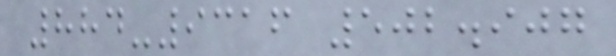884-9316 502.907
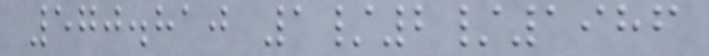570.810 1/2/1986
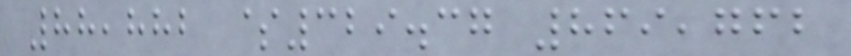88,882 $329.37 869,762
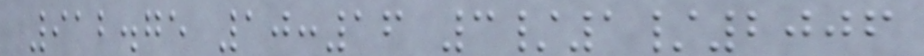912.75 10:16 3/1/2006
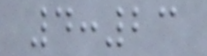4:23
